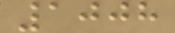1008
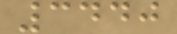3440
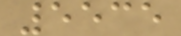5535
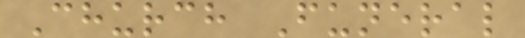Church Funeral
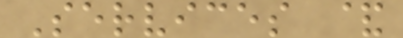Services &
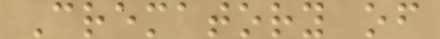Crematory of
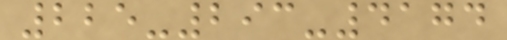225-293-4174
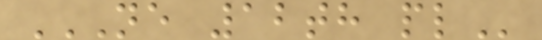NE 12TH PL
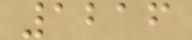1216
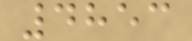4853
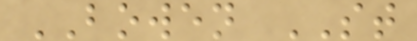BOWEN ST
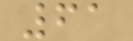61
